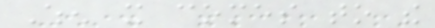When it comes to the
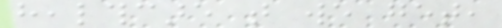healthcare that we get,
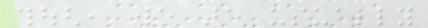though, we are usually
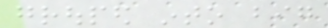grouped into big
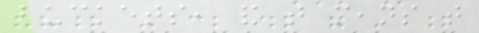buckets, and that means that
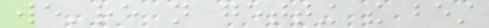we're not getting the best
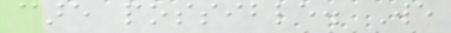care possible. We
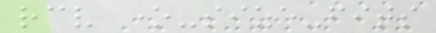receive one-size-fits
